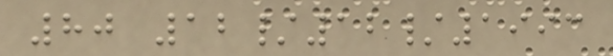80 12/12/1993
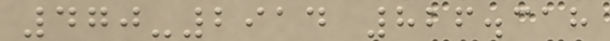470-2914 826.318
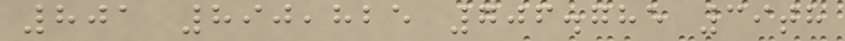801 890,825 706.785 39th
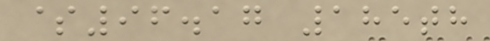$96.17 185th
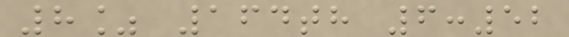8% 164th 6:52
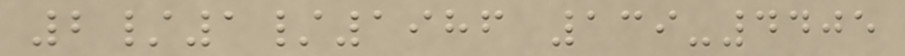2/1/1986 139-4405
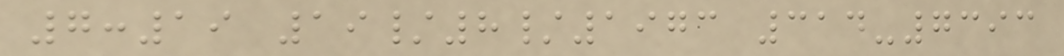7:19 19/8/1973 314-7393
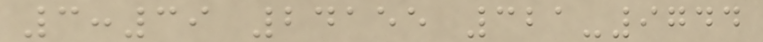3:39 24155 321-9744
